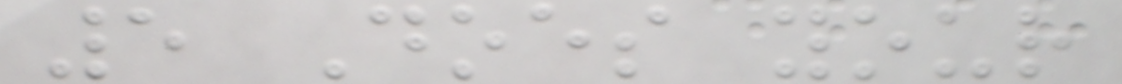5 Does your
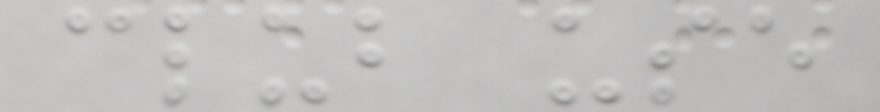club use
